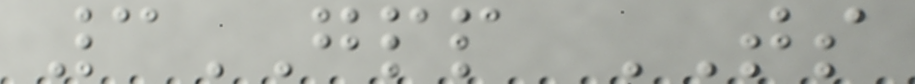3GPP TS
